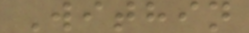Within
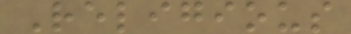Religious
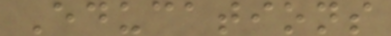Educations
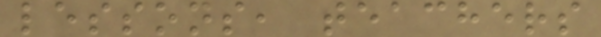lessons, teachers
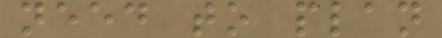need to plan
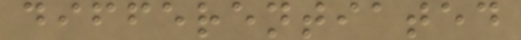differentiated
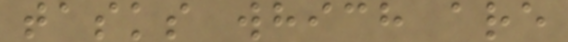tasks which are
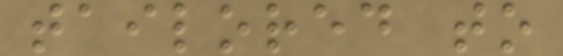tailored to
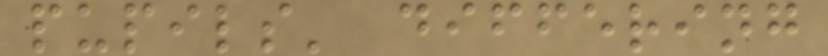pupils' differing
